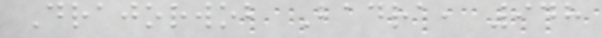Drajorwob Badra, 948
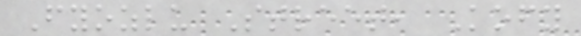Fyozlu Street, Kofy
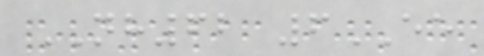NH62 6EE
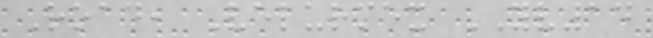Road, Velurmex YV14
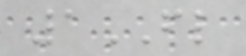1FL
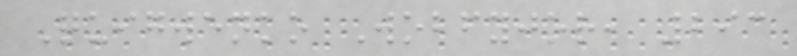Quigwenko Wobfyjor, 293
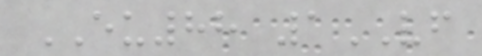EU88 1VF
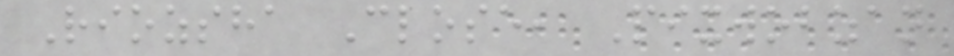Riozsha Close, Pixwobzan
